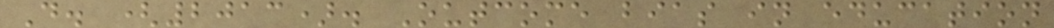D. (2013). Outcome bias in education
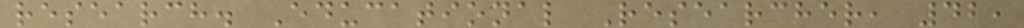research. Educational Researcher, 42,
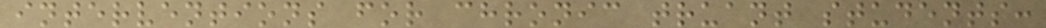interventions for chronic truant students:
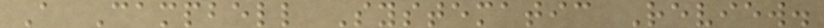A Campbell Systematic Review.
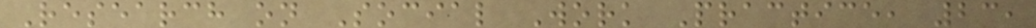Research on Social Work Practice, 23,
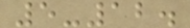5-12.
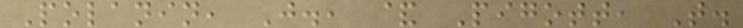Polanin, J., & Pigott, T.
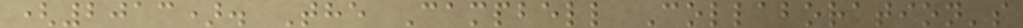(2013). The Campbell Collaboration's
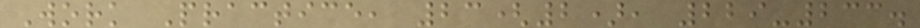Work Practice, 23(2), 229-233.
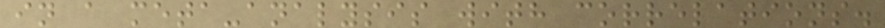in a meta-analysis with correlations.
